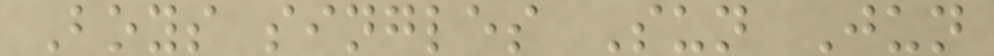Boys singles Sun Jun
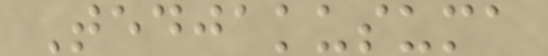Tedjakusuma
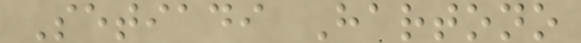Setiadi Hartono
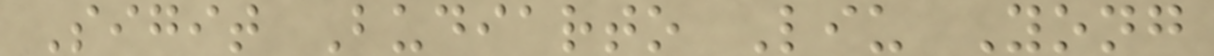Sigit Budiarto Liu Yong
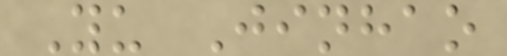Yu Jinhao
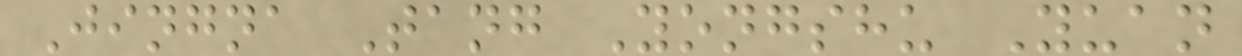Jingna Tang Yongshu Yuan
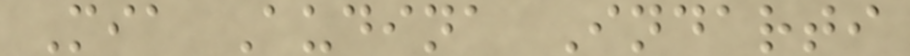Mia Audina Indarti
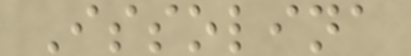Issolina
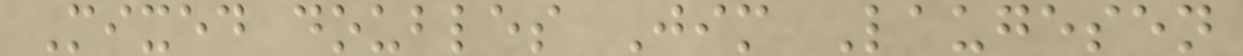Mixed doubles Jim Laugesen
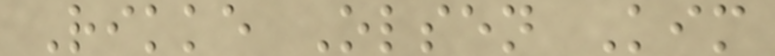Rikke Olsen Kim
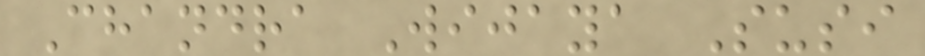Chandra Wijaya Susi
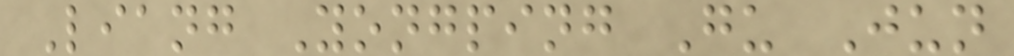Liang Yongping Gu Jun
